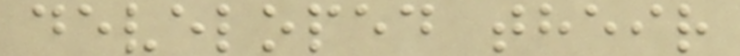developed their
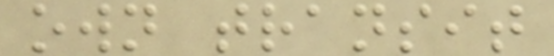own transit
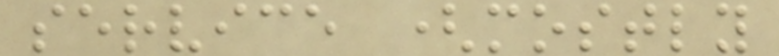service (mostly
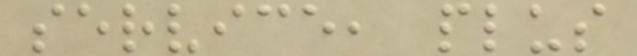service, plus
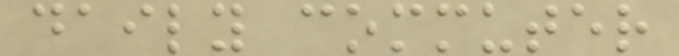daily commuter
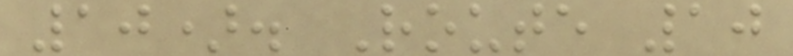10). Route 10
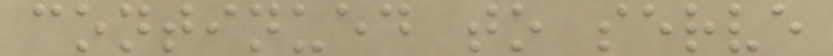continued to serve
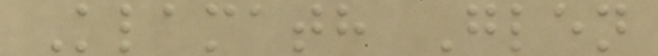Klamath Glen
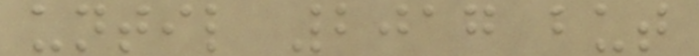until 2017 but
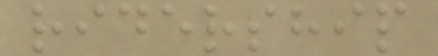ridership
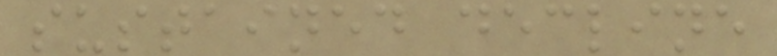sustained decline
